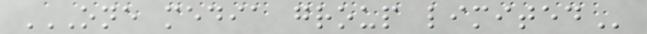ONE MEDIA GROUP LIMITED
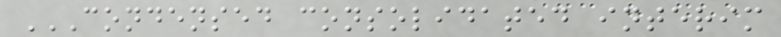CONDENSED CONSOLIDATED INTERIM
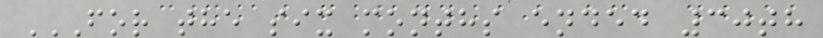FOR THE SIX MONTHS ENDED 30TH
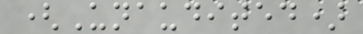(Unaudited)
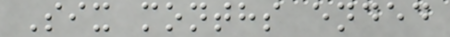Six months ended
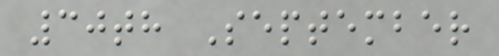30th September
